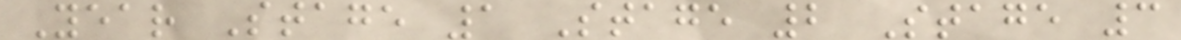Year Stage 1 Stage 2 Stage 3
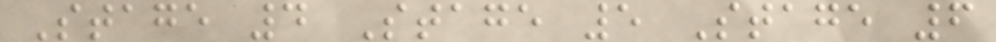Stage 4 Stage 5 Stage 6
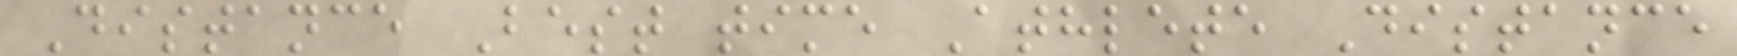Distance Best time Athlete Distance
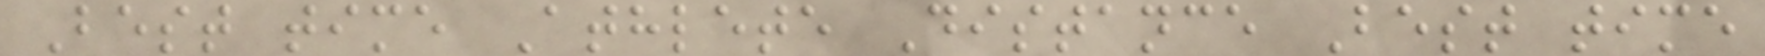Best time Athlete Distance Best time
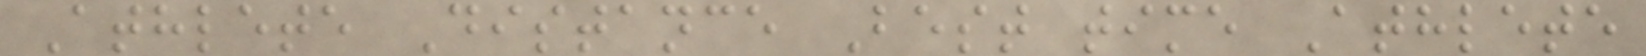Athlete Distance Best time Athlete
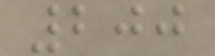200
